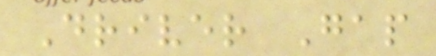Driver Gap
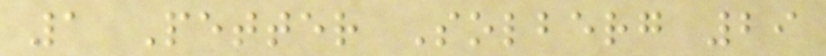1 Petter Solberg 29
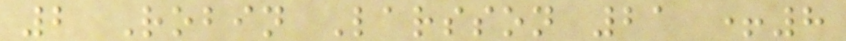2 Robin Larsson 21 +8
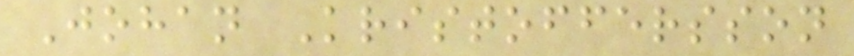Johan Kristoffersson
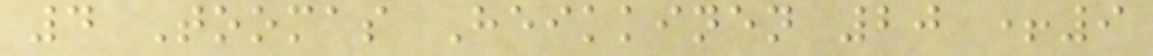4 Toomas Heikkinen 20 +9
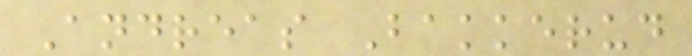Andreas Bakkerud
